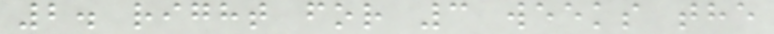2. right for 3 weeks the
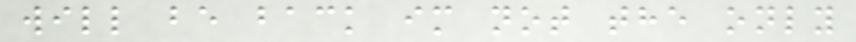will be back im not the only
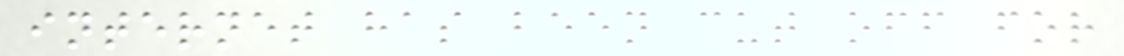internet has been cut off for
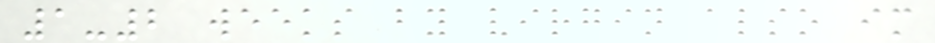1-2 weeks by virgin also im
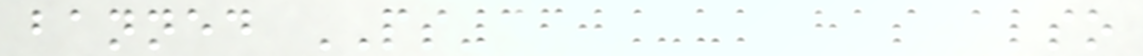banned PS360_uk has also
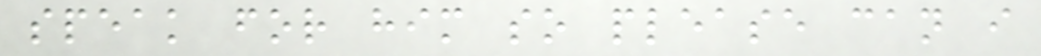speak for him so please can i
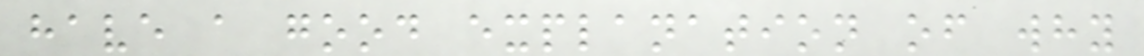have a good explanation of why
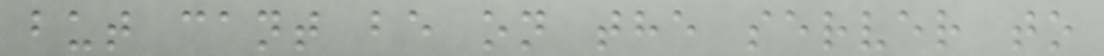but cant be on the server to
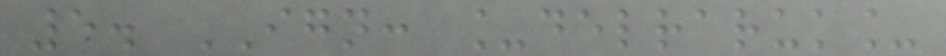5. IGN: _delraruk_
